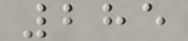285
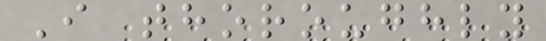I thoroughly
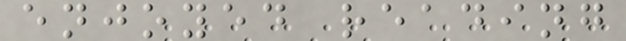enjoyed reading
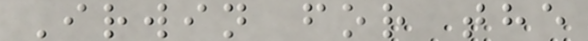Irwin for the
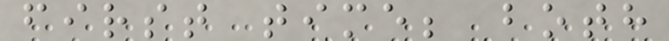first time; both
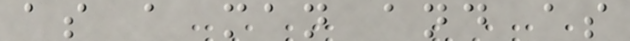as a man and as
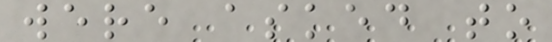were asked to
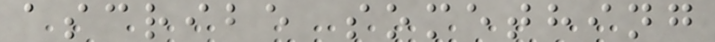ascribe something
